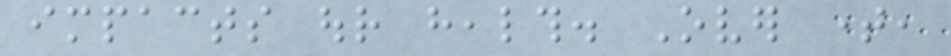impacts our health. Over time,
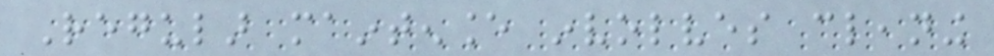Regular maintenance involves cleaning
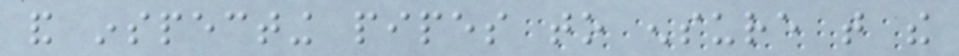and inspecting pipes to ensure that the
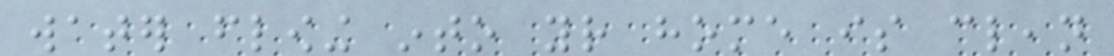water flowing into your home is clean
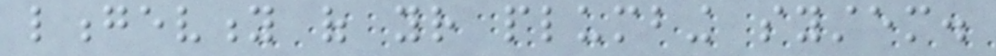longevity of your plumbing system.
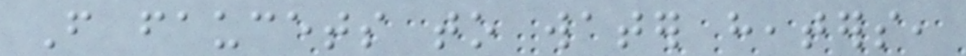From faucets to water heaters,
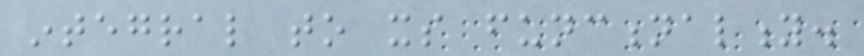integral to its functionality.
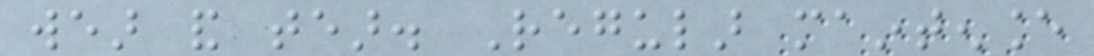wear and tear. Regular maintenance
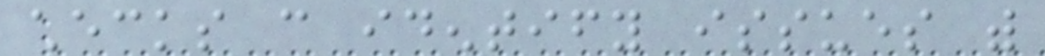checks can identify issues with
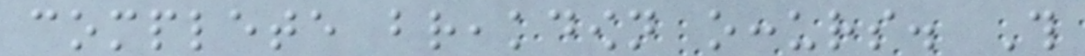complete breakdown occurs. This
